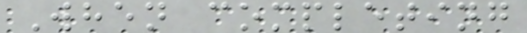When completing
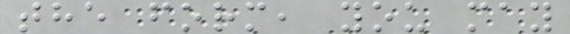the form, you may
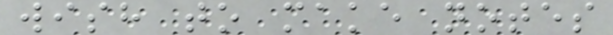wish to make notes
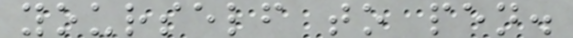yourself to pen.
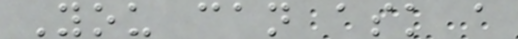You can ask a
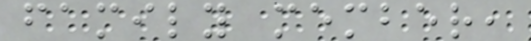family member,
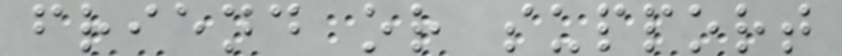friend or support
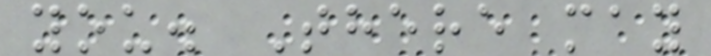you. There may
